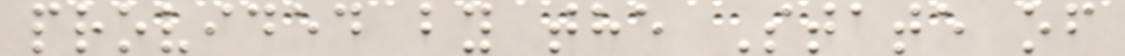provided by the State of
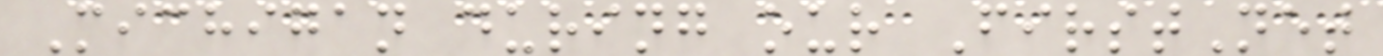Michigan during our FirstNet
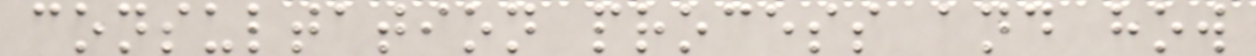consultation process and how
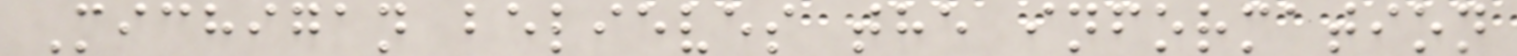Michigan believes the information
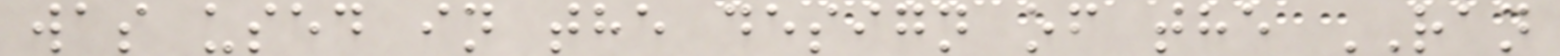was used in the design of the RAN
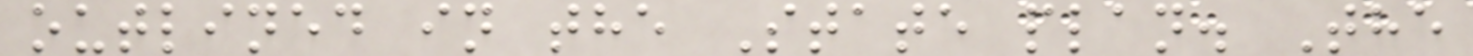outlined in the State plan. The
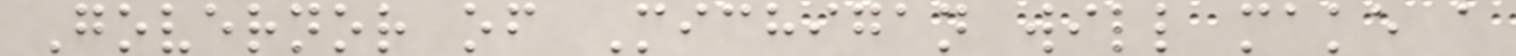Governor of Michigan will make a
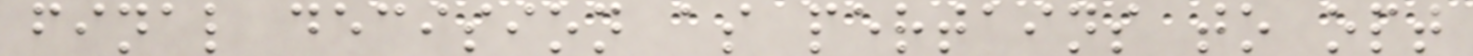final decision as pertains to opt
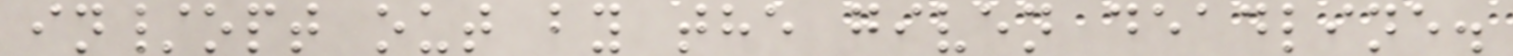in/opt out by the given deadline.
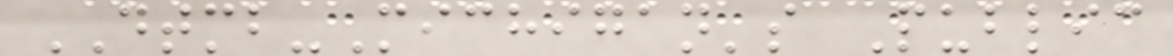DTMB-Michigan's Public
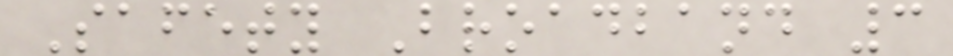Safety Broadband 3
